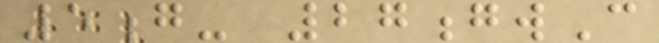5g- 27gwC
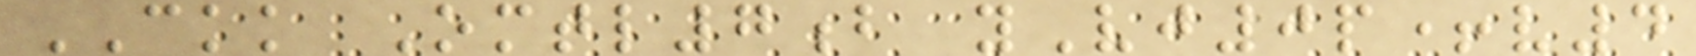CKK Omtl7b yVj0p+v4
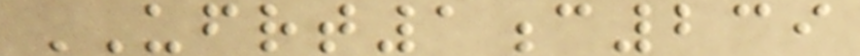UFRT1c239
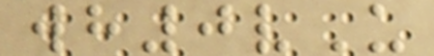wh0vU
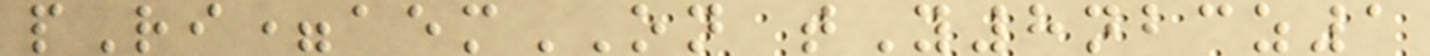pRi=aemON tY8nbcz1
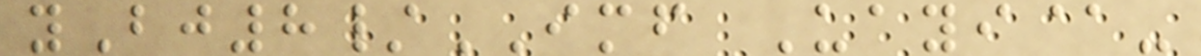yBj8/IMF Uayi@-
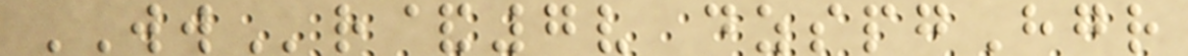WWr&7v dzspgHgr
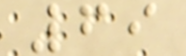69
